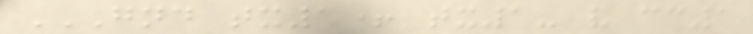GND TX1+ TX1- V CC1
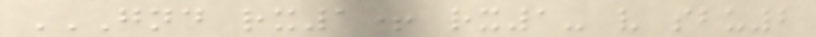GND RX1+ RX1- V SBU2
